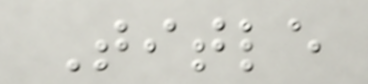Title
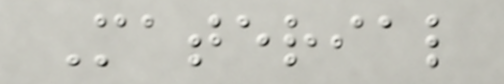Material
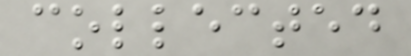collected
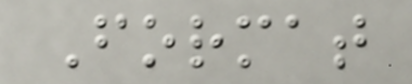Format
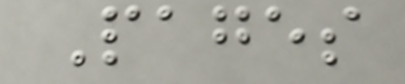Pages
